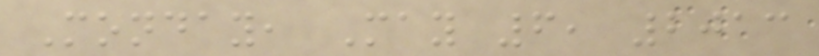Monday, May 6, 2013
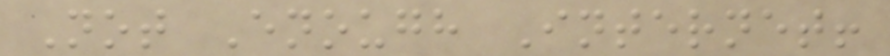Not Enough Internet!
